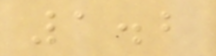1.2
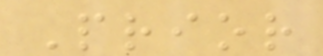Prior
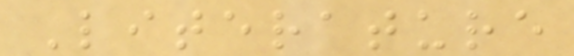Literature
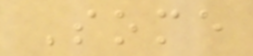Some
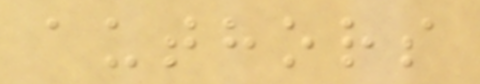authors
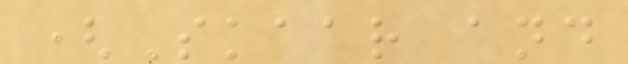(Skaar and
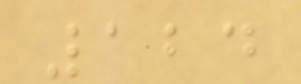124
